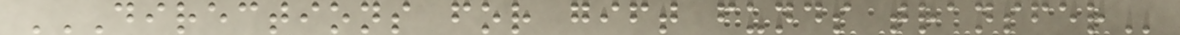DIRECTIONS FOR GIFT FUNDS TRANSFER
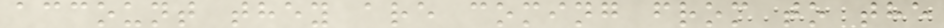account they are coming from to the
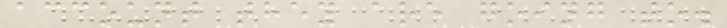account they are going to.
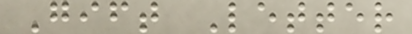Gift Letter
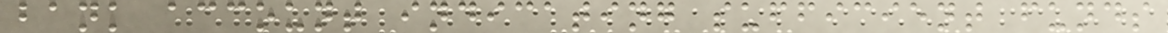bank account indicating sufficient funds
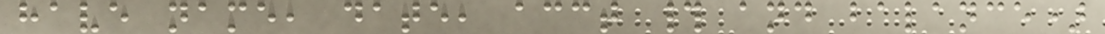have name, date, acct # and balance)
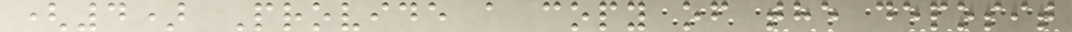(4) Provide a copy of the deposit
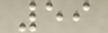59
